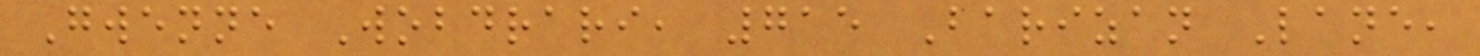Gwenne Wobdrari, 715 Barizan Lane,
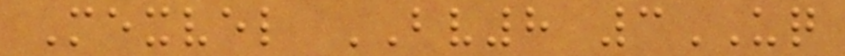Mexvel BV8 3UQ
